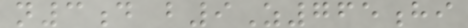n3d b9Z765hi
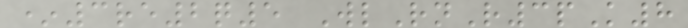*3re2q5 WlRnR3pK8
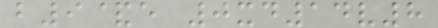b9&e 0xd14v8
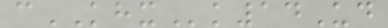cKHXk14Ud
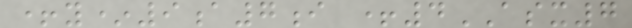+y*9a7i +4ASX7
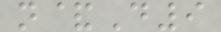n&D9
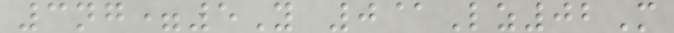3ng=5Y 0@Lz02M
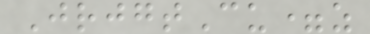JrjgtCu=z
